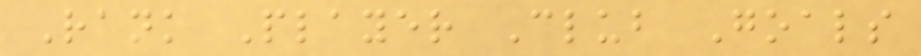Rank Player Club Goals
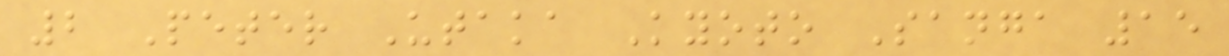2 Peter Utaka Kyoto Sanga 15
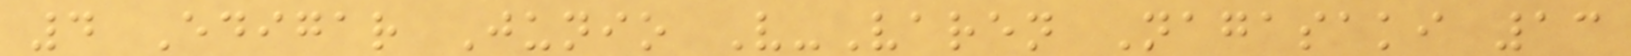4 Edigar Junio V-Varen Nagasaki 13
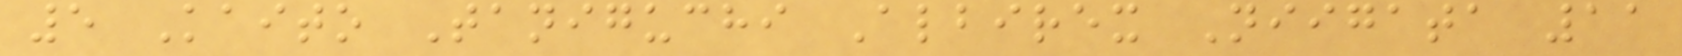5 Kaito Taniguchi Albirex Niigata 11
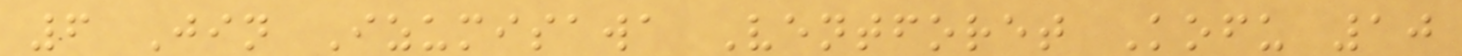6 Jin Izumisawa Ventforet Kofu 10
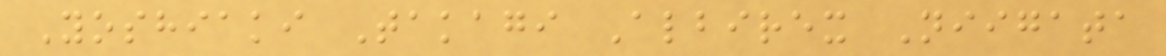Yoshiaki Takagi Albirex Niigata
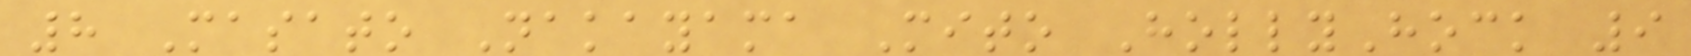8 Masato Nakayama Mito HollyHock 9
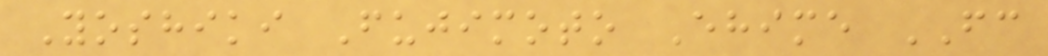Yoshiki Fujimoto Ehime FC
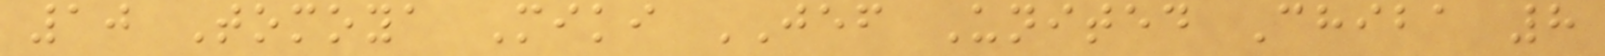10 Tomoya Miki JEF United Chiba 8
